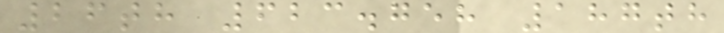26th 623.758 187th
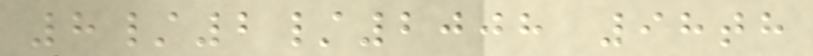8/2/2008 98th
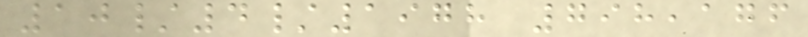10/4/1978 798,176
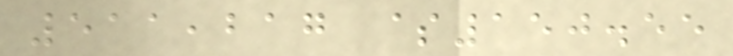511,217 $150.55
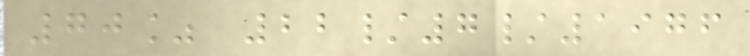70% 22/7/1976
